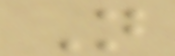N
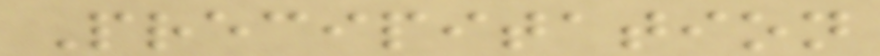Precipitation
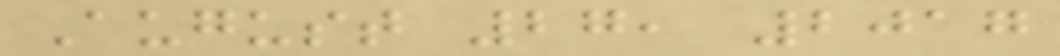August 27, 2017
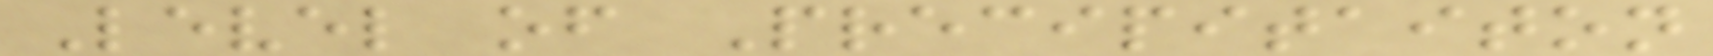Level of Precipitaiton
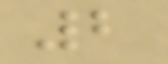2
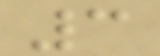3
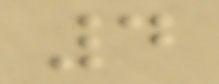4
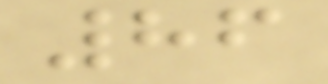86
